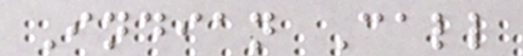Indian Call
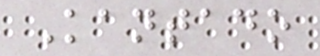Kantado
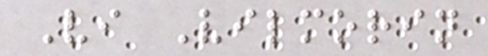Vi Vilmorin
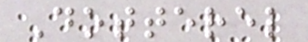Dotterel
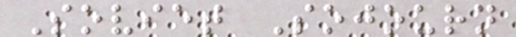Soviet Sojourn
